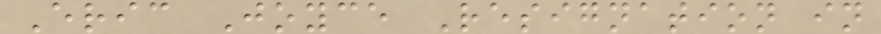Eric Joyce Resignation in
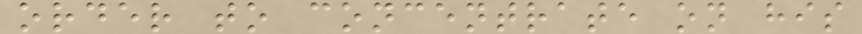order to concentrate on his
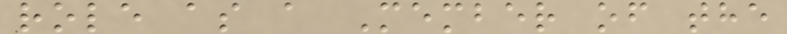role as a Member of the
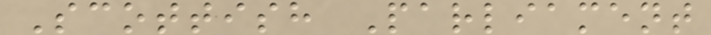Scottish Parliament
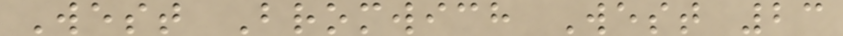West Bromwich West 23
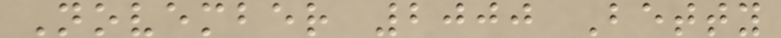November 2000 Betty
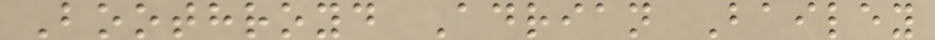Boothroyd Adrian Bailey
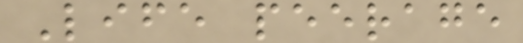Life peerage
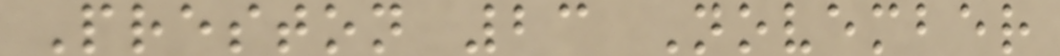Preston 23 November
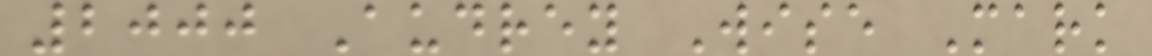2000 Audrey Wise Mark
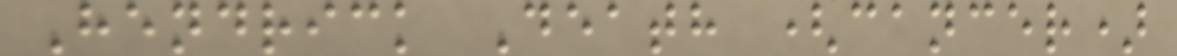Hendrick Death (cancer)
